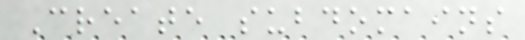Create subdomains
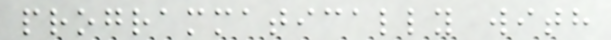programmatically with
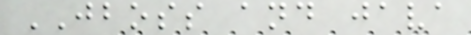JBOSS and java
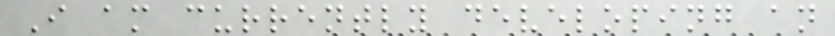I am currently developing an
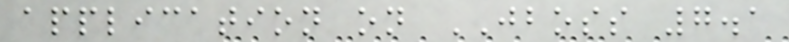application on JBOSS 7.1
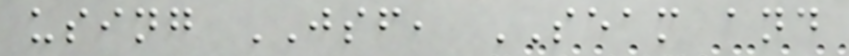using JSF, SEAM and
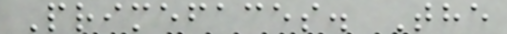Primefaces. The
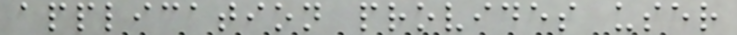application provides user
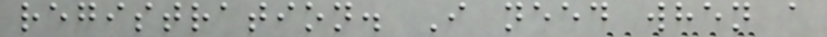registration. I need when a
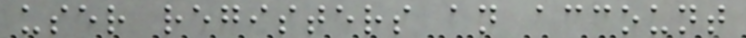user registers an account
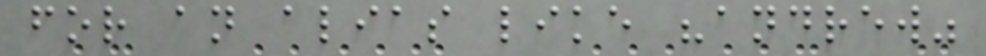for an alias like "andrew"
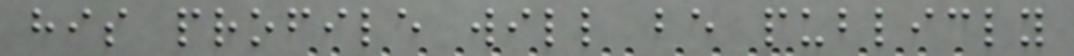his profile will be publicly
